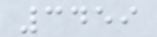3459
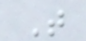T
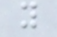y
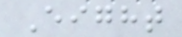Eight
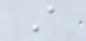A
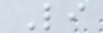Li
